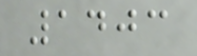1403
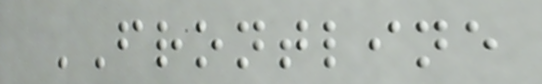FRONTLINE
